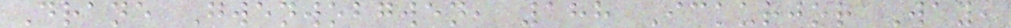Drane Gwenwobgwen, 188 Ickurjor Way,
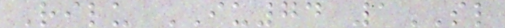Rilu IU74 1SL
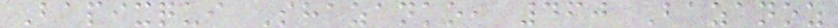Bapixqui Shazanko, 460 Bazanoz
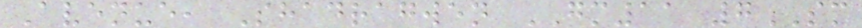Avenue, Shadragwen GM11 7SM
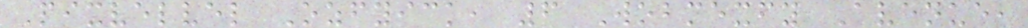Pixvelvel Ozfyick, 6 Wobmexfy Avenue,
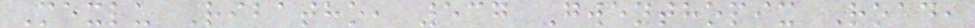Mexlu Ribatho, 537 Gwenthopix Road,
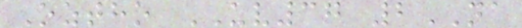Oztho UV37 2NA
